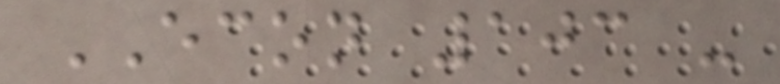ECON 103 -
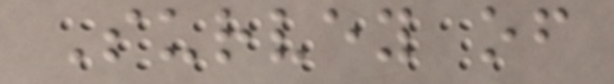Survey of
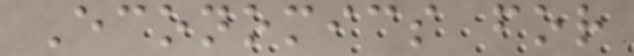Economics for
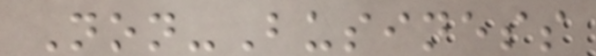Non-Business
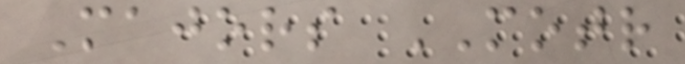Majors MOTR
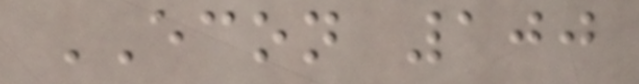ECON 100
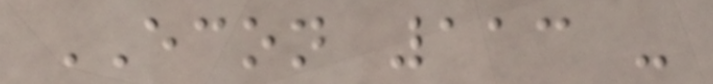ECON 113 -
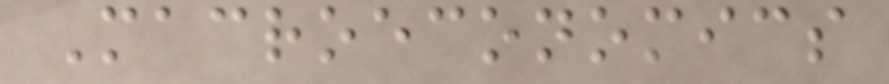Macroeconomics
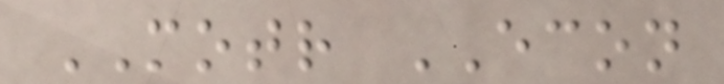MOTR ECON
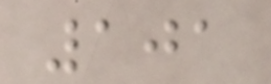101
